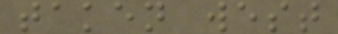taken west
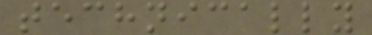technically
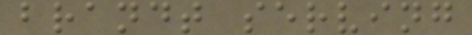brandt serving
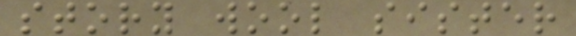story wool sister
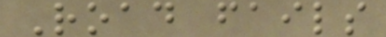Road fails
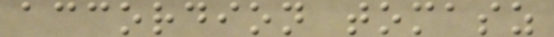accordion tomasz
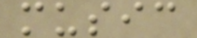music
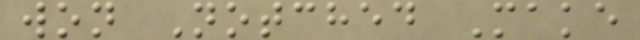won Notched Make
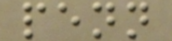penn
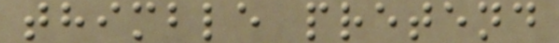thimble pretend
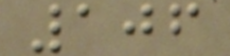106
